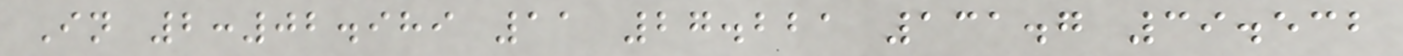In 2:02.989 11 27.221 131.7 39.532
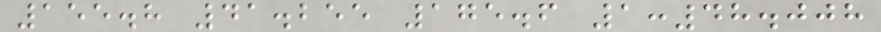155.8 41.255 175.6 1:48.008
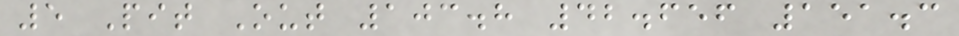5 Pit Out 103.8 42.656 151.3
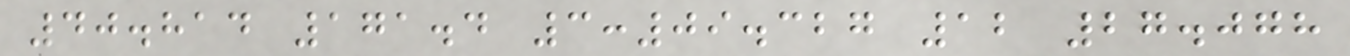40.814 171.4 3:09.327 12 27.078
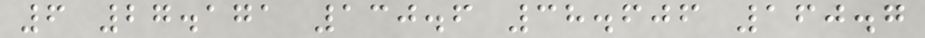6 27.171 130.6 38.606 160.7
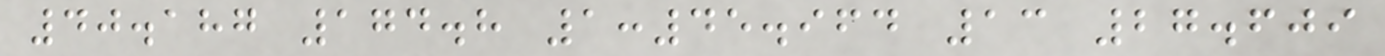40.187 174.8 1:45.964 13 27.609
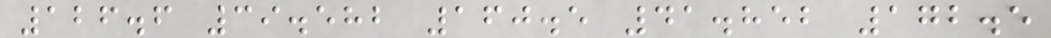126.6 39.582 160.5 41.852 172.5
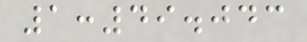1:49.043
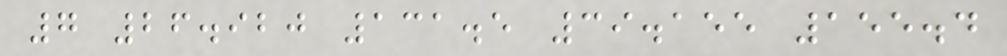7 26.920 131.5 39.155 155.4
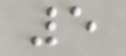5
